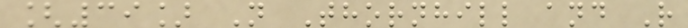[39] N Thornhill and R
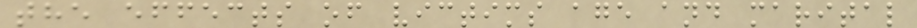the effects of victims age and marital
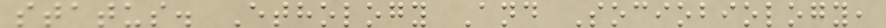status. Ethology And Sociobiology,
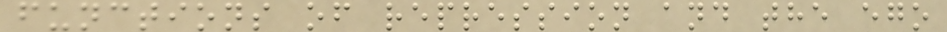functions of repression and the ego
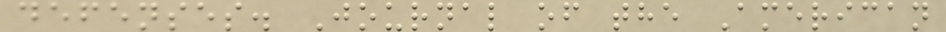defenses. Journal of the American
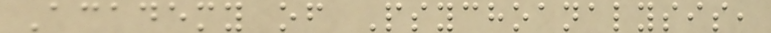Academy of Psychoanalysis,
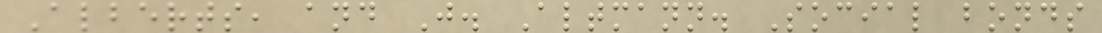Alberts, and J. Altmann. Social bonds
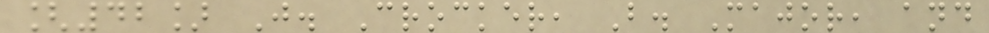[42] J. Crocker, B. Major, and
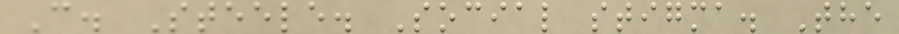C. Steele. Social stigma. The
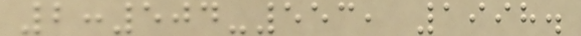2:504-553, 1998.
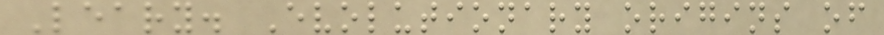Leary. Evolutionary origins of
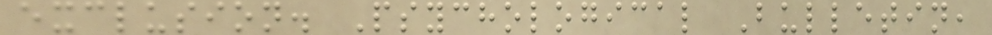exclusion. Psychological Bulletin,
